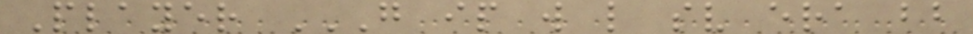Player G IP W L SV ERA BB
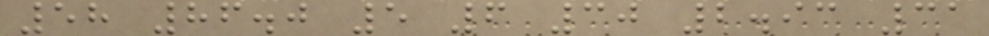58 86.0 5 6 30 2.93 31
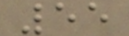55
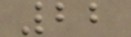22
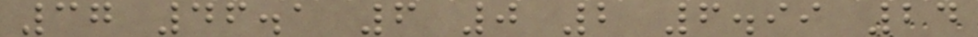37 46.1 6 0 2 6.99 24
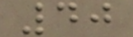40
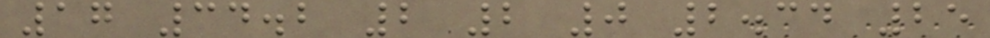17 34.2 2 2 0 2.34 25
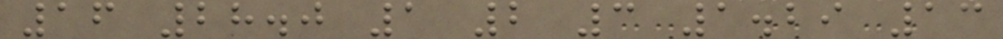16 28.0 1 2 3 1.29 13
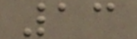13
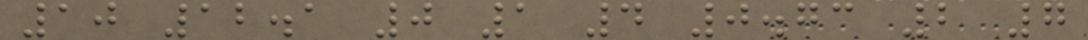10 12.1 0 1 4 0.73 2 7
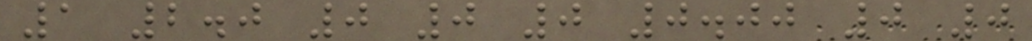1 2.0 0 0 0 0.00 0 0
